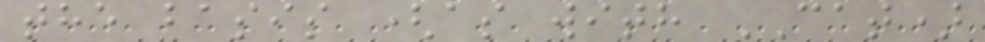the basis (as with CAT)
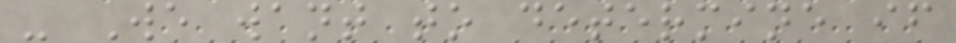- We want to determine if
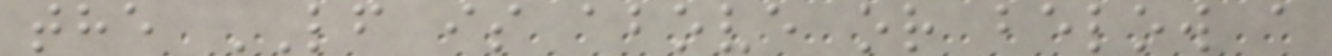the LF is above or below a
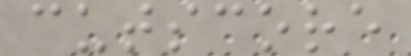cutscore
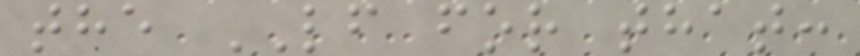the LF for that:
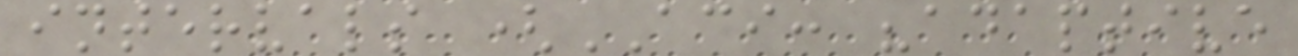intervals (ACI: "adaptive
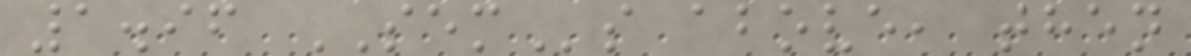1.96 SEMs above, then
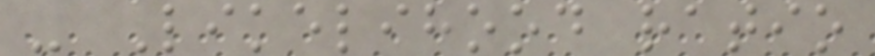- Likelihood ratio
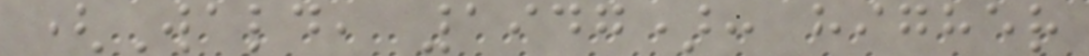(Wald, 1947): higher
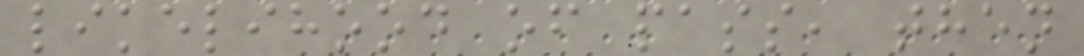likelihood of pass, then
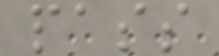pass
